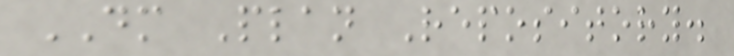DM Plan Repository.
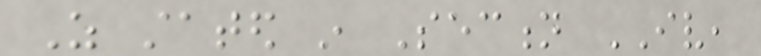As stated in Section IV,
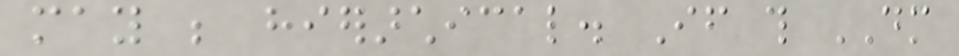may be hierarchical. If this DM
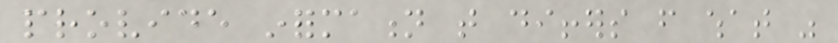provide information that differs from what was
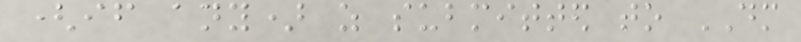(if any) as submitted to DM
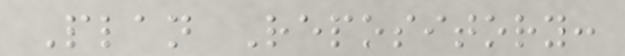Plan Repository:
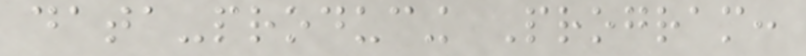data-producing Program:
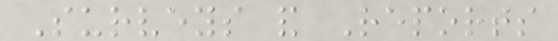Surveys and Reports
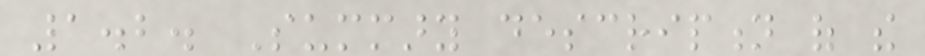1.2. Summary description of the
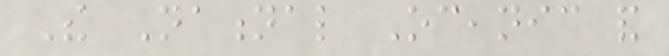The National Oceanic and
